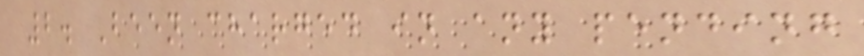2. Been charged in any pending
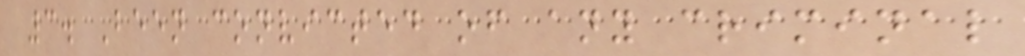3. Been convicted of any criminal
